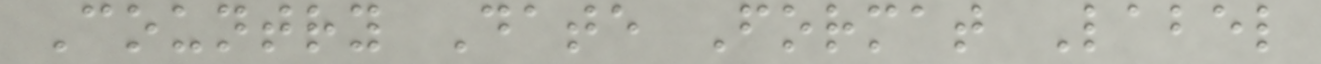Country Date Format Label
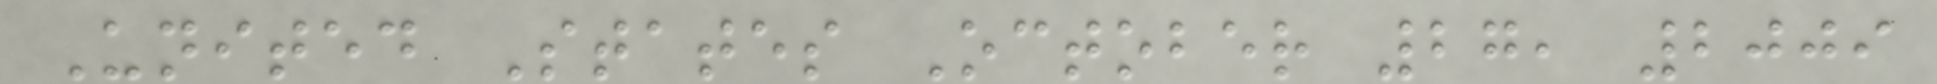United States October 27, 2009
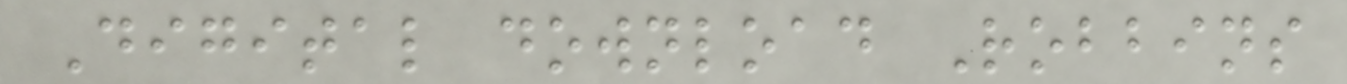Digital download Robbins
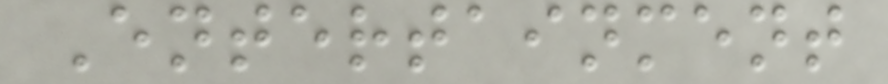Entertainment
